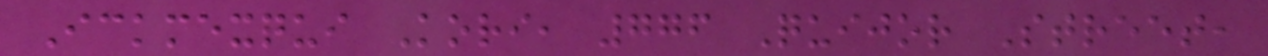Ickmexqui Kori, 776 Quijor Street,
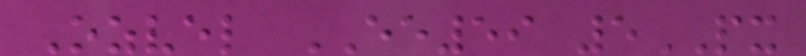Ozvel EE59 5PX
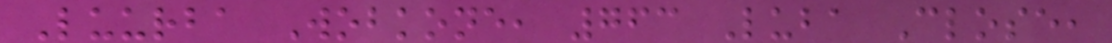Luurba Wobkone, 763 Luba Close,
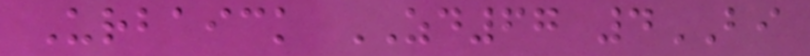Urbaick ZD67 4BI
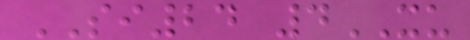SI24 4XU
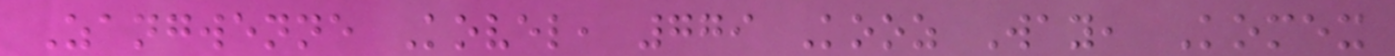Zangwenne Kovel, 779 Kooz Way, Komex
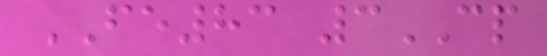FE83 3CP
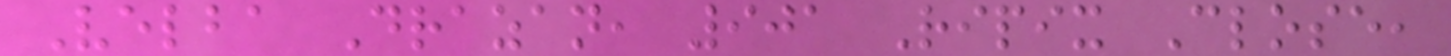Velba Drazan, 901 Ripix Close,
